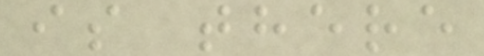is there
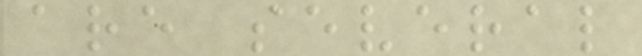are several
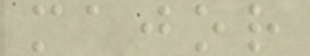major
